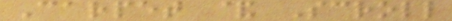Carpet & Scroll
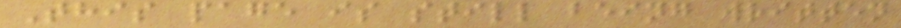This page is still being written
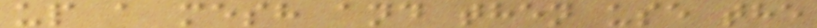up a mesh and then use the
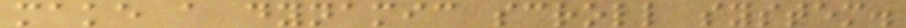make a dynamic scroll system.
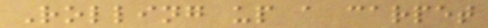Rolling up a carpet
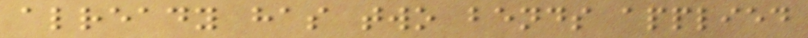already has two bends applied
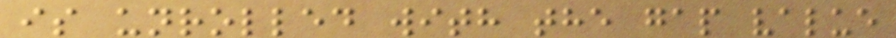is unrolled with the gap value
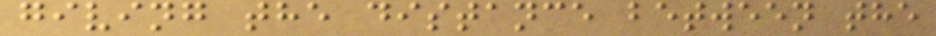giving the distance between the
